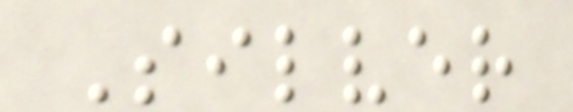Silver
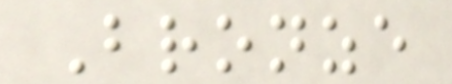Bronze
